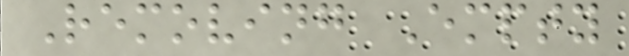Removing Empty
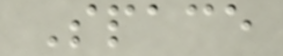Space
